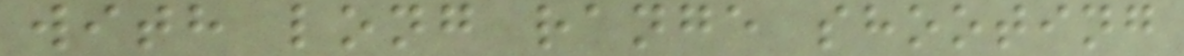with long range shooting
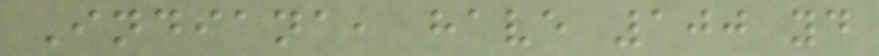Indiana, have 100 yd
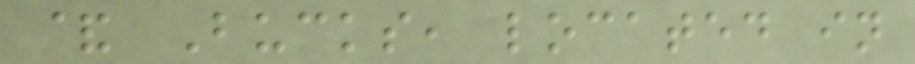& Bucks, located in
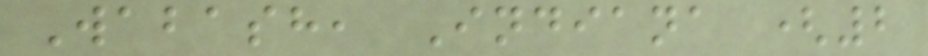Wabash, Indiana (2
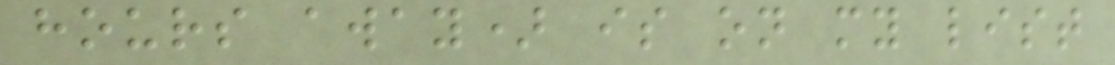hours away) is on my list
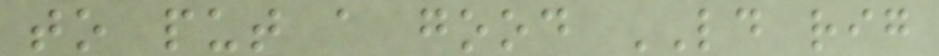to put a good LD rig
